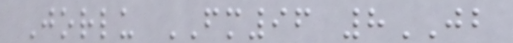Jorlu FM96 8JB
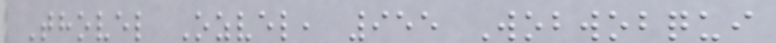Thovel Ozvel, 955 Wobwobqui
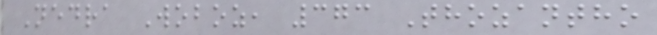Nedra Woboz, 373 Thozantho
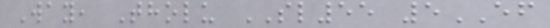Way, Tholu SL55 5EF
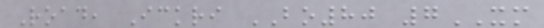Road, Ickri BO80 7XM
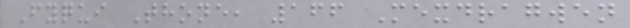Fyqui Thone, 166 Mexdragwen
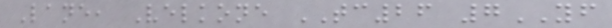Lane, Velkone TC26 7YF
